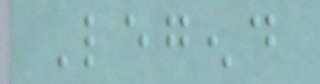Legend
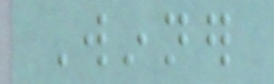Winner
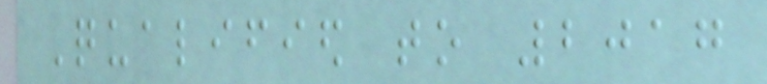Qualified to 2017
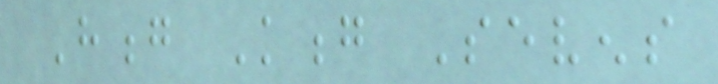Hong Kong Sevens
